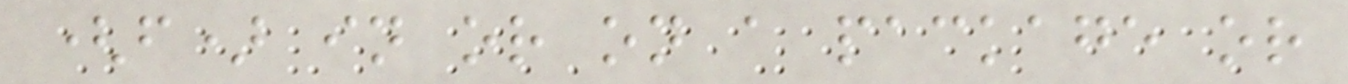(f) in or on a package or
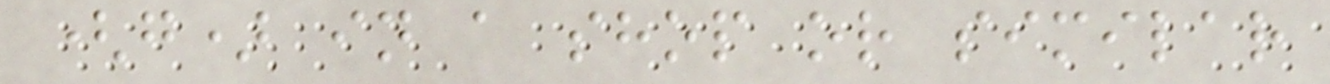(g) in a shop or similar
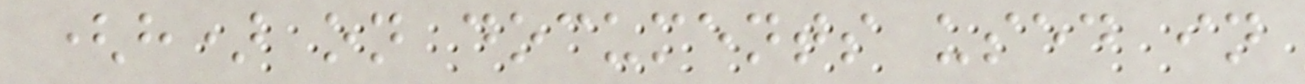(h) on documents used in
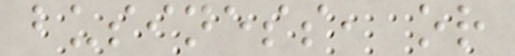business, or
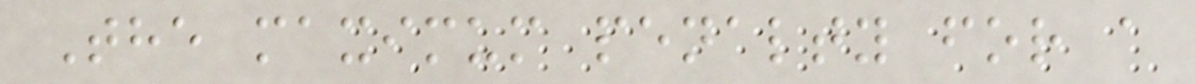The maximum penalty for a
